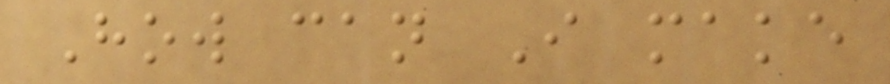How can I make
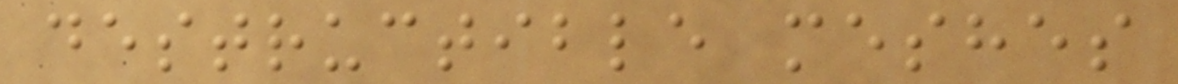destructible meshes
